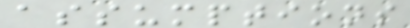assumptions
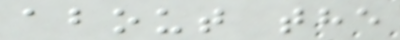about the
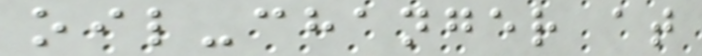oil-changer at
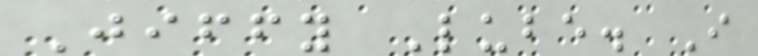Jiffy Lube. I
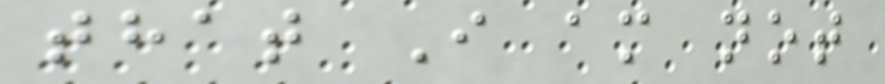that I am not
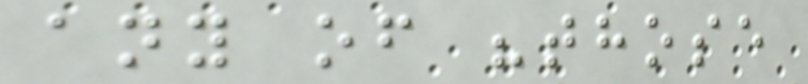any of "those
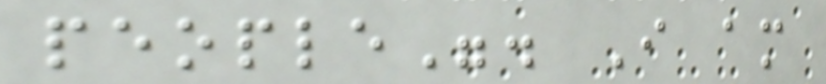people". I am
